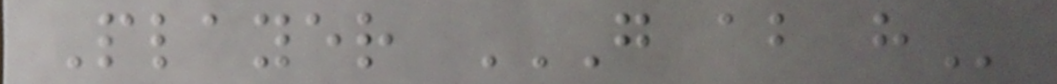Player G AB H
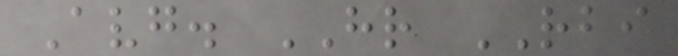Avg. HR RBI
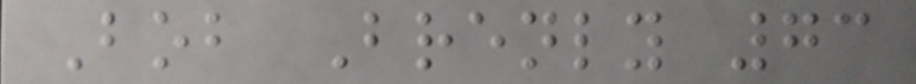Bob Brenly 73
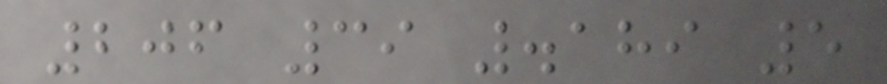206 39 .189 5
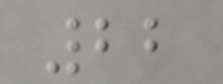22
